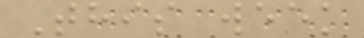This week
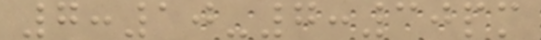7:10-7:30pm
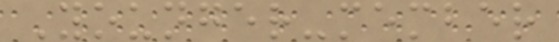Younger-member
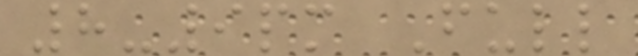8-9pm Full
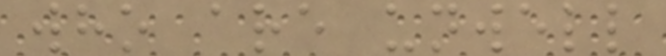who are unwell
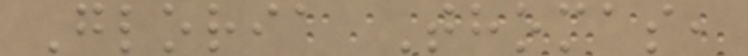Gloria Thomas,
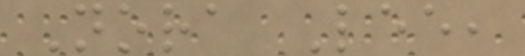Nora Lee,
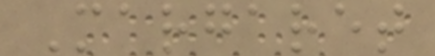Margaret
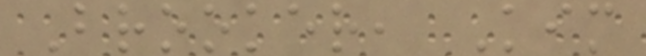Brooker, Kim
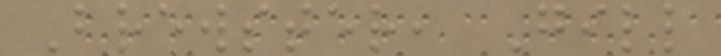Brewster, Gill
